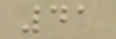41
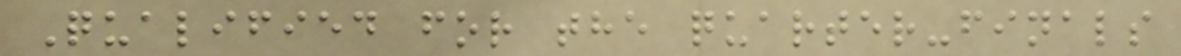Qualified for the quarter-finals
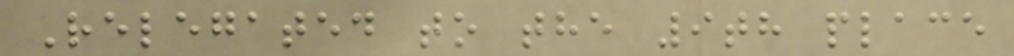Relegated to the 9th place
